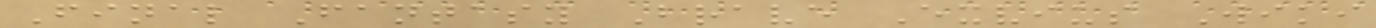Final Fantasy Brave Exvius Wiki
